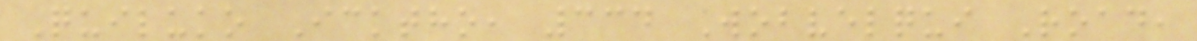Quiluko Icktho, 334 Wobvelqui Road,
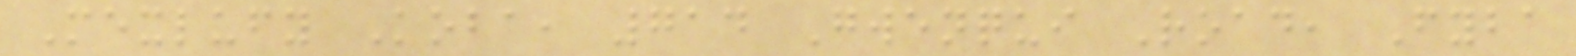Mexlufy Koba, 714 Gwenqui Road, Fyba
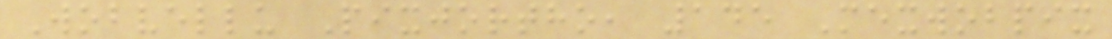Wobvellu Pixjortho, 145 Mexwobpix
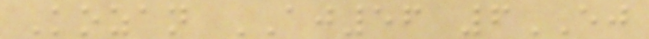Kozan AJ56 6EJ
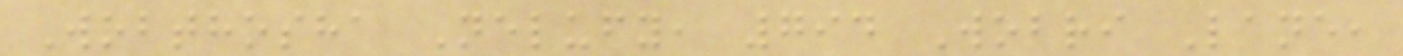Wobthosha Nelufy, 794 Wobri Lane,
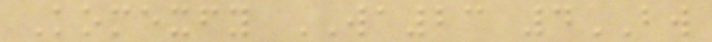Komexfy WA23 4BW
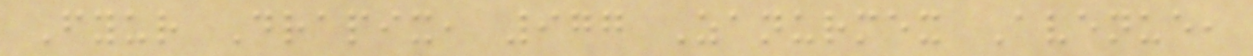Fyur Drapix, 977 Zanurmex Avenue,
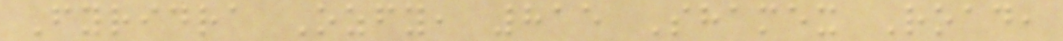Fyridra Ozfy, 815 Shamex Road,
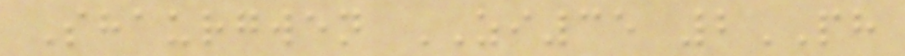Shaurgwen ZI35 2PH
